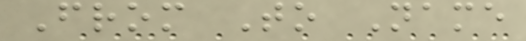From To Name
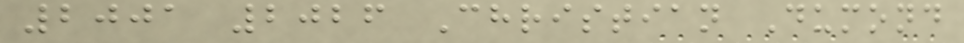2001 2026 Christian Dumond
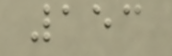153
